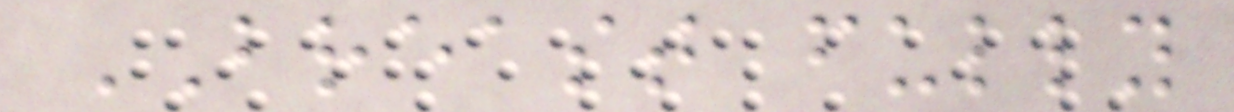BREAST fully
